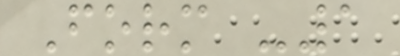Form -1
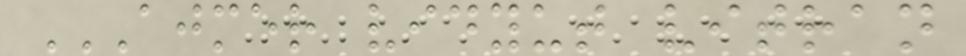AJMER VIDYUT VITRAN
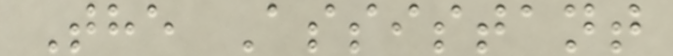The Assistant
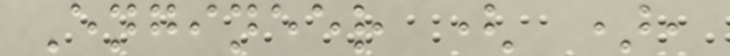Engineer ( ),
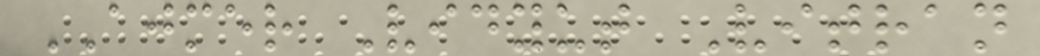AJMER Vidyut Vitran
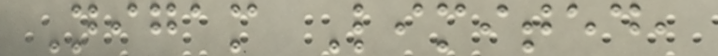Nigam Limited,
